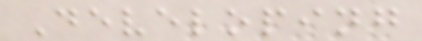Developing
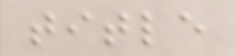title
